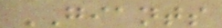GIANTS
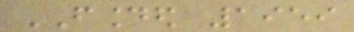FOUNDED 1959
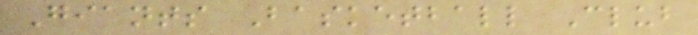Giants Basketball Club
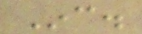Inc.
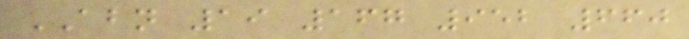ABN 19 167 952 660
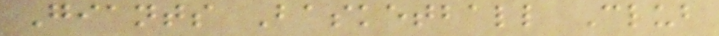Giants Basketball Club
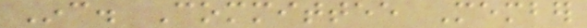Inc. Committee Member
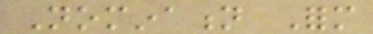Nomination Form
